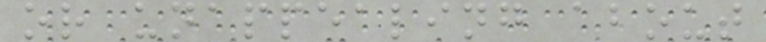or unappealing about
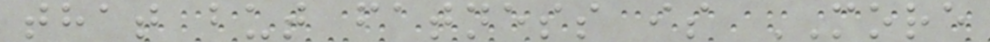that but fatness is MORE
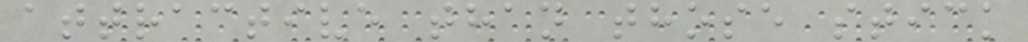attractive than those stick
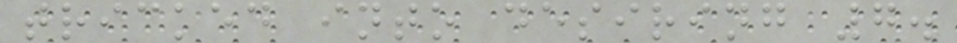tricked into desiring 7.
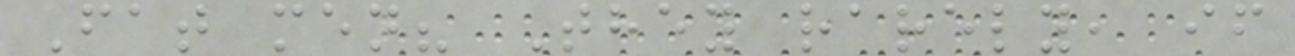Fat men? They rarely, if
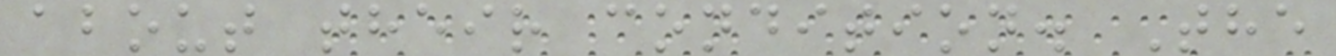about their condition. The
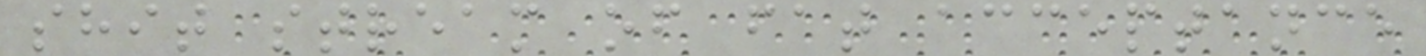shit stream of fat acceptance
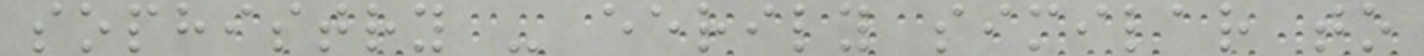sophistry - eerily similar to
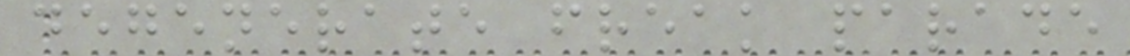degenerate freak parade
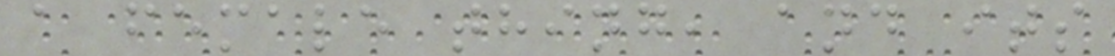a female thing, and its
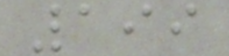199
